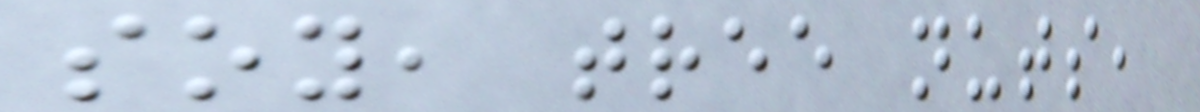soy, tree nuts,
